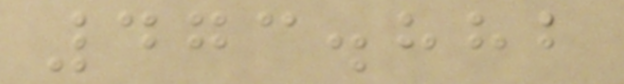473.882
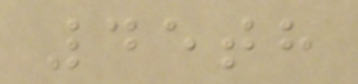45th
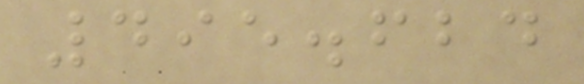495.624
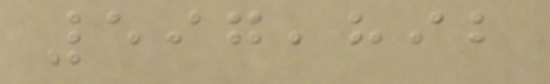597,892
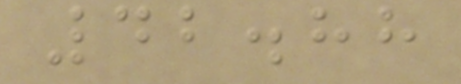42.88
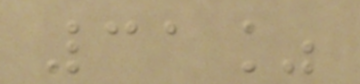31%
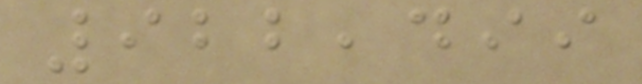922,499
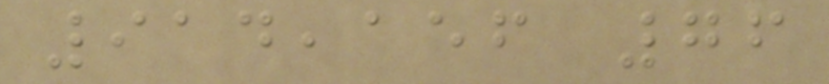914,156 76
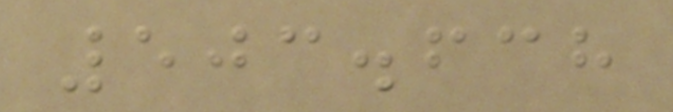503.638
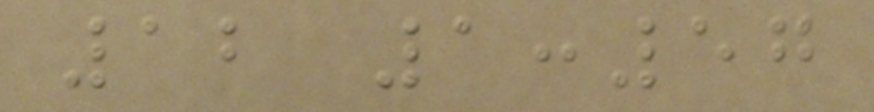12 1:57
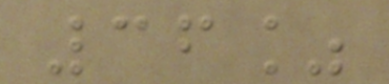36%
